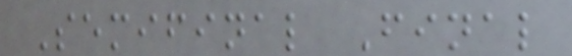Semifinal Final
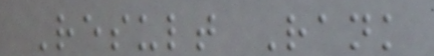Result Rank
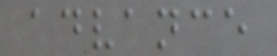advance
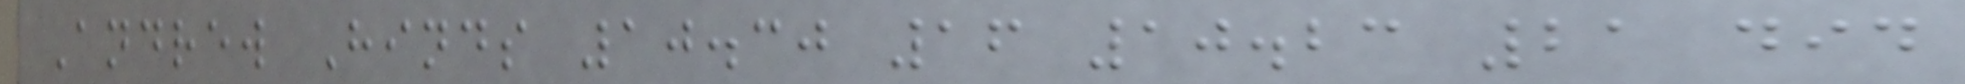Andrew Hinds 10.30 16 10.23 21 did
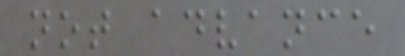not advance
